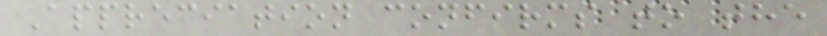Appreciation confirms to the
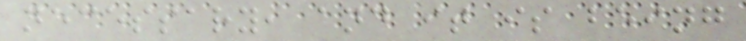necessary, and it is being
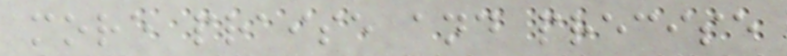more praise and precise
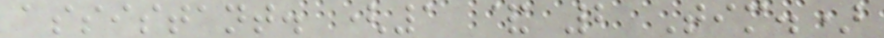assistant. (1 & 2 Tim.)
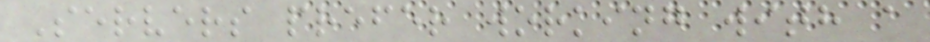Servers prefer working with a
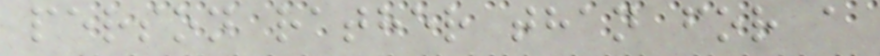person rather than for a
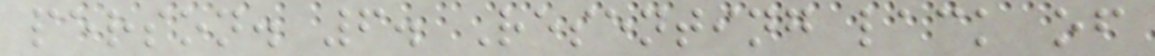person. 6. Resenting lack of
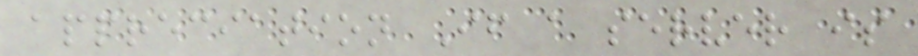appreciation If a server is
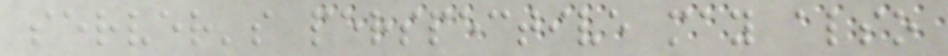server's perspective may also
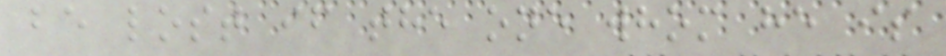be lost if the one whom he is
